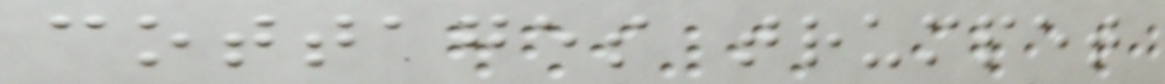cottages trumpet
